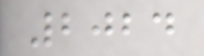2024
